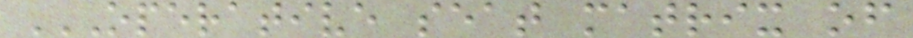OPERATIVE SEAT MATRIX OF
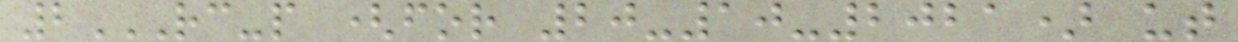2RC-P (FOR 20-10-2021) UT
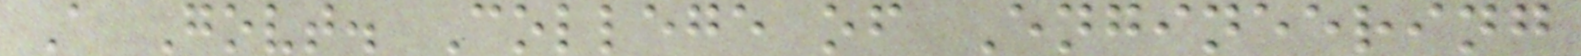A Govt. College of Engineering
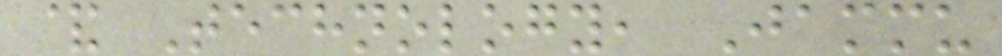& Technology, Jammu
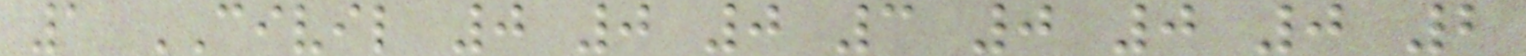1 CIVIL 0 0 0 3 0 0 0 2
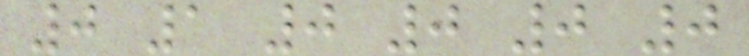0 1 0 0 0 0
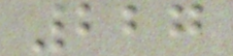227
